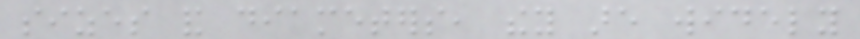sizes and diameters, they are widely
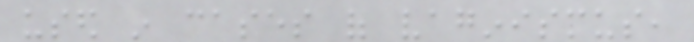used in cases of vaginismus,
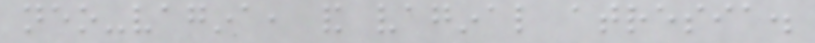neo-vagina, and vaginal atresia.
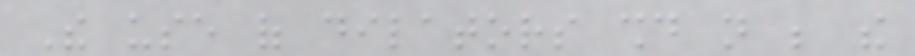The use of dilators should not be the
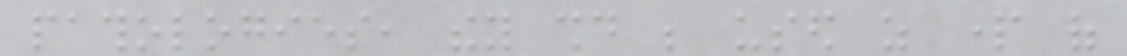pathologies, they should be used as part of
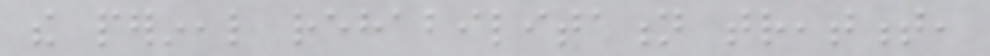the perineal rehabilitation treatment,
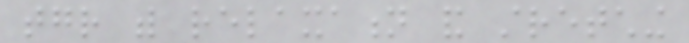together with relaxation and stretching
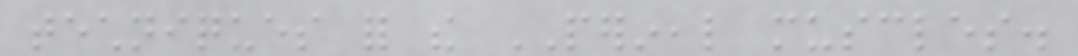techniques for the PERINEAL muscles.
